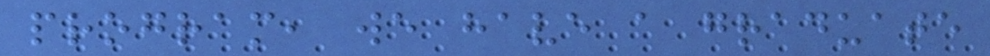program, we have a graduate
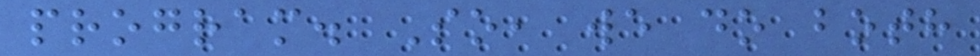program. So, we do both
